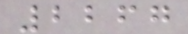2267
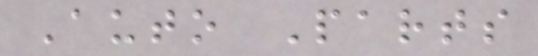Auto Parts
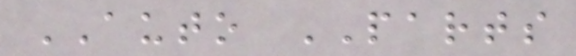AUTO PARTS
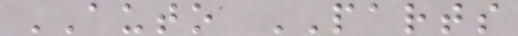AUTO PARTS
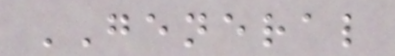GENERAL
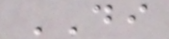DI
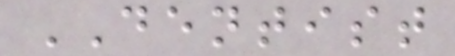DENTIST
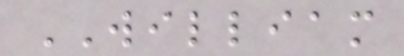WILLIAM
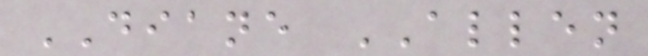DIANE ALLEN
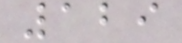129
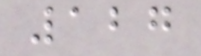127
